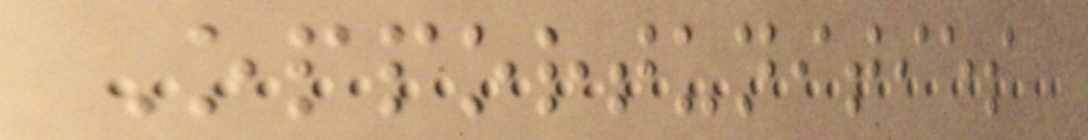Opportunities
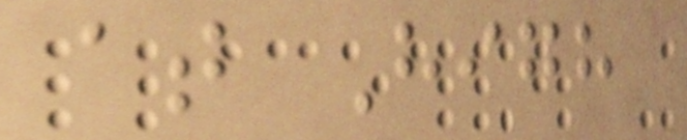at High
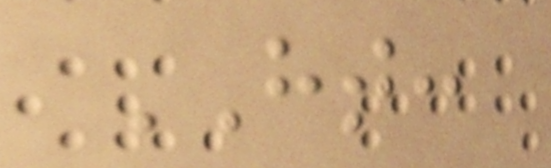HT:
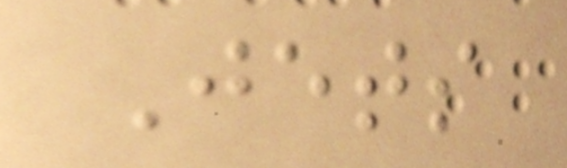Jets
